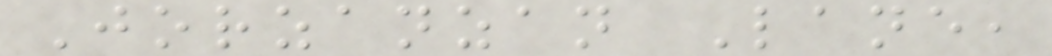Jorzanzan Lane,
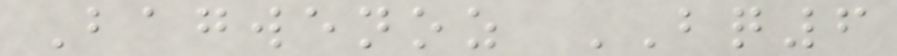Bagwenoz BQ6
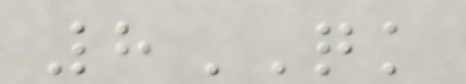8QK
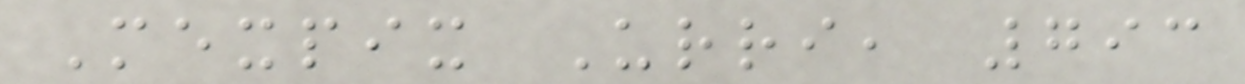Mexpix Urri, 793
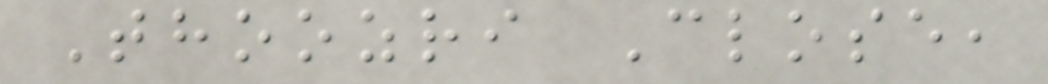Thoozri Close,
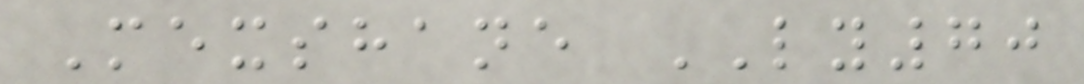Mexshane LY70
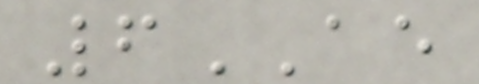6AE
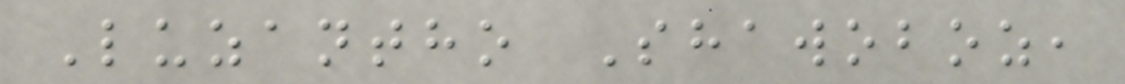Luzantho Shawoboz,
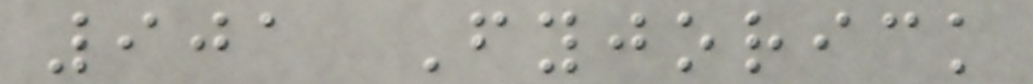901 Fyjorick
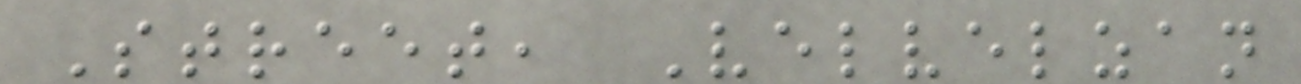Street, Velvelzan
